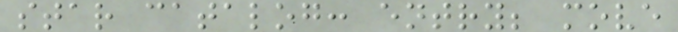star catalog: entry; move
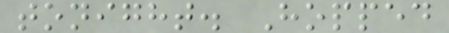tonight. Hopped
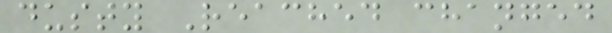dusty Reached changed
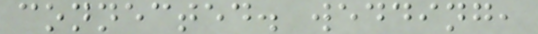connected. wedding,
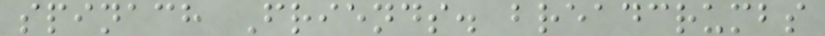spinach Friends. breadcrumbs
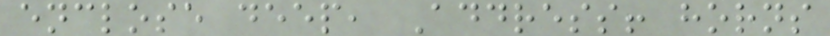enclose deep, Address! horns
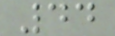44
